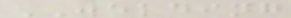WELDING
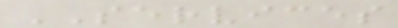SERVICES
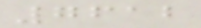7612
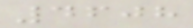4608
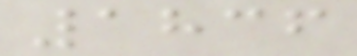1836
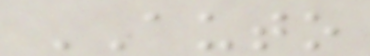AUTO
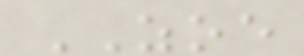ZOE
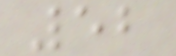52
